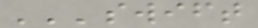'''swift
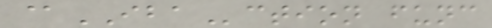@IBAction func
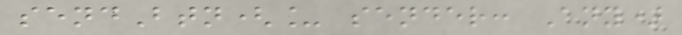sendBtn(_ sender: Any)
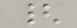{
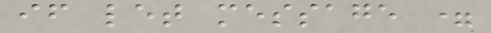if let message =
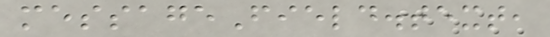messageField.text,
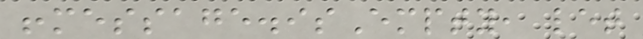!message.isEmpty, let
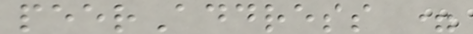peerAddress =
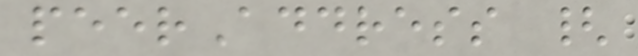peerAddress {
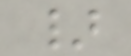}
